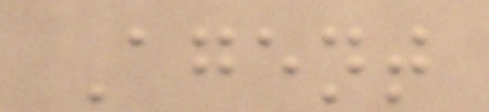Agent
